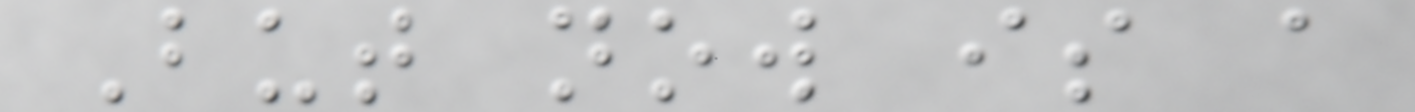But now is a
